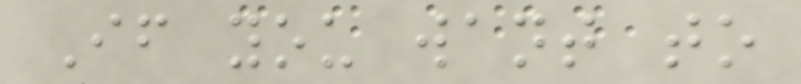If you want to
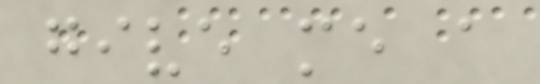give me a
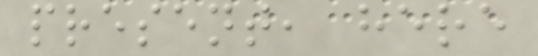present, here
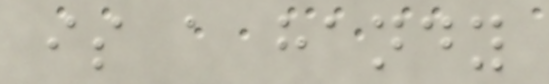is a handy
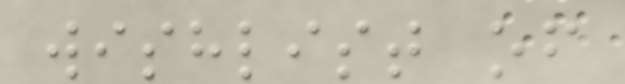wishlist of
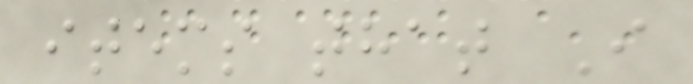items that I
